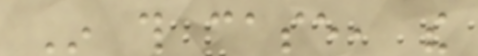In this case, the
